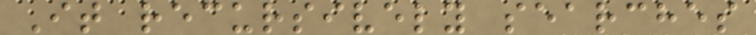It recursively searches
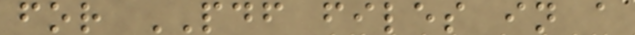for PDF files in a
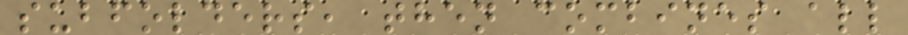subfolders, then combines all
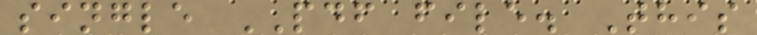single PDF file. This
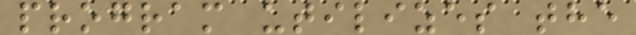program utilizes the
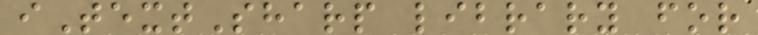iTextSharp library for
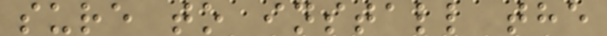sure to install the
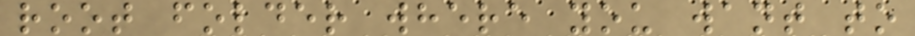root folder where you want to
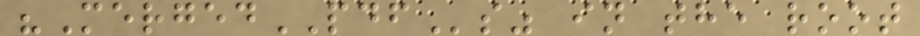"MergedPDFs" in the root
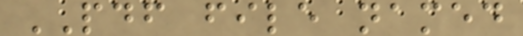PDF file named
